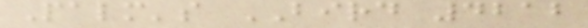Palm's BIRD 4212
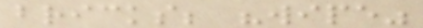bricks; "wipe"
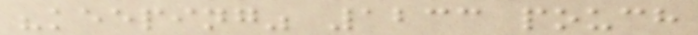"keeping" 1233 pouch
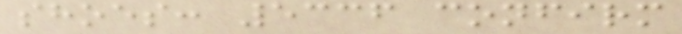shoes: 5336 confirm
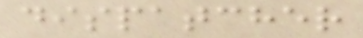dispatcher
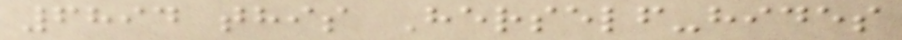6894 this Herself-hides
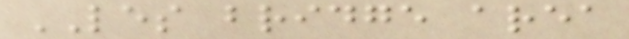LES bridge area
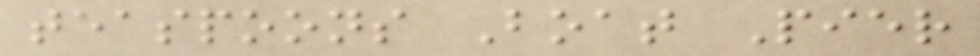teaspoons Boat Pier
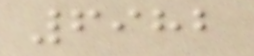6982
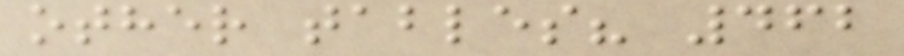other tables? 462
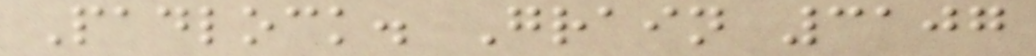Padlock. Grain 3107
